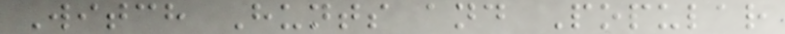Witch Hunts and Popular
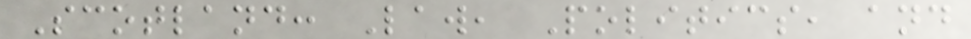Scotland: Law, Politics, and
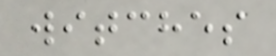witches
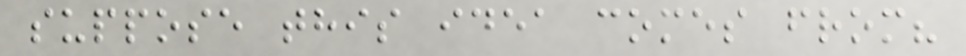suppose this idea comes from?
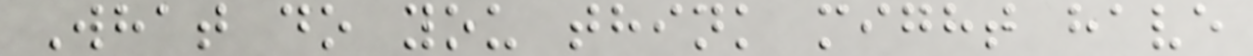What do you think might have
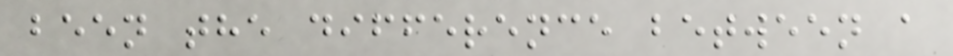been the difference between a
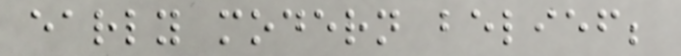early modern belief;
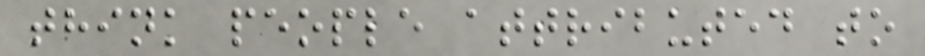think people attributed to
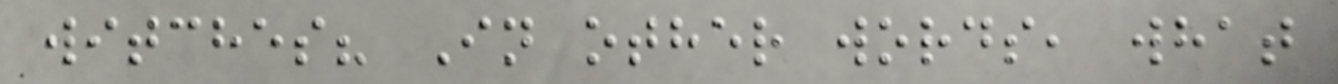witches? In other words, what
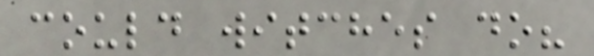could witches do?
